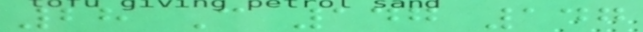28 C 147 147
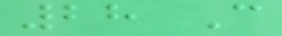28 C
